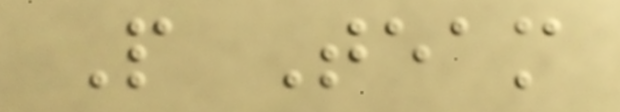P Team
